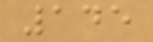145
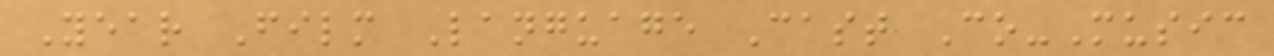Year Film Language Cast Co-Music
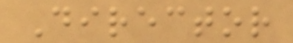Director
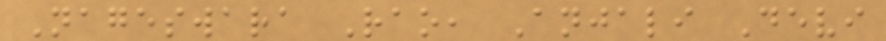Nageswara Rao, Anjali Devi
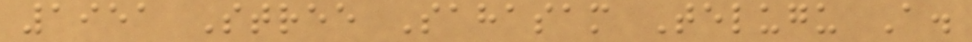1951 Stree Sahasam Telugu A.
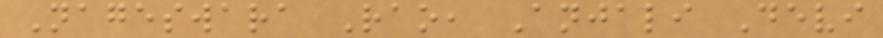Nageswara Rao, Anjali Devi
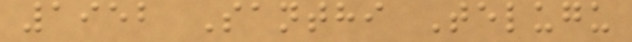1952 Santhi Telugu
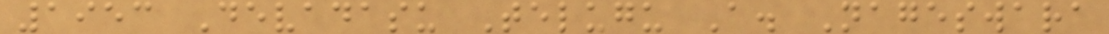1953 Devadasu Telugu A. Nageswara
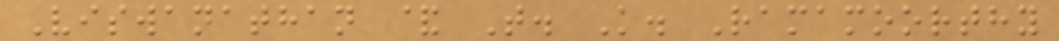Viswanathan & T. K. Ramamoorthy
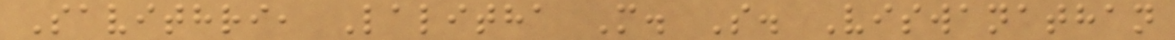Savithri, Lalitha M. S. Viswanathan
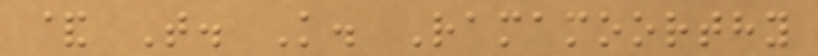& T. K. Ramamoorthy
